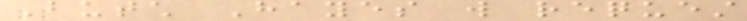Butch Hayes will request
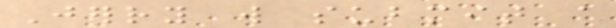Jerry will submit a
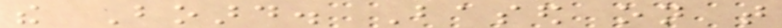the Board. Based on that
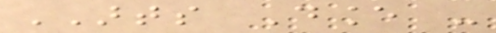ARTS Dance -
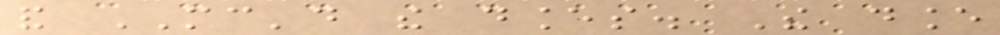and MC'd the dances. The dance
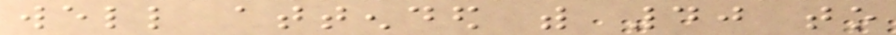well attended with 40 to
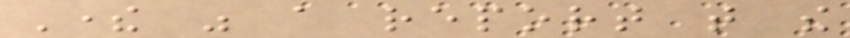There was a report that the
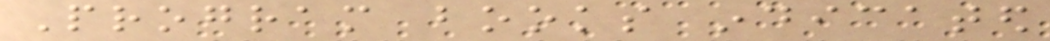Program books indicated
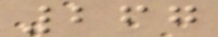267
